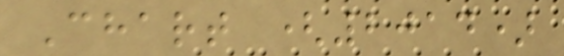Chart (2014)
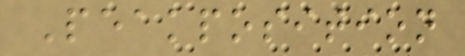Peakposition
